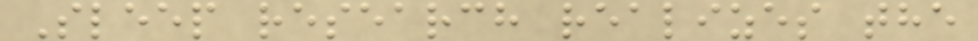Sleep research realizes the
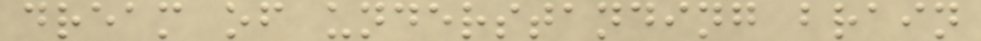dream of understanding brain
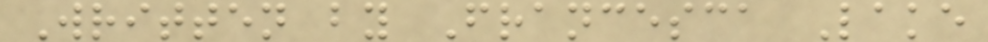Written by Francesca Lake
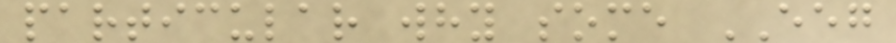particular why some EEG
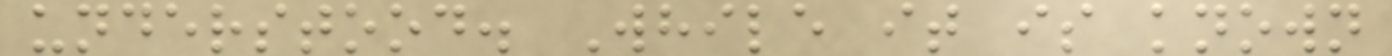understood. While it is known
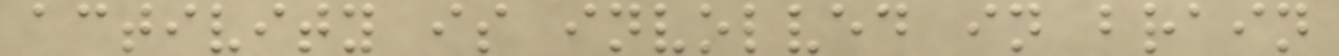activity is involved in brain
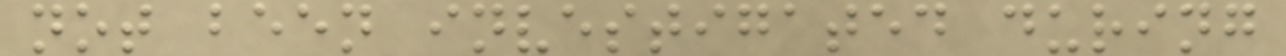not been investigated during
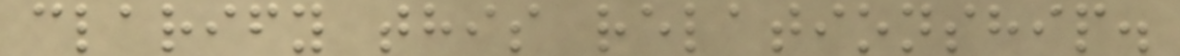clarify this relationship.
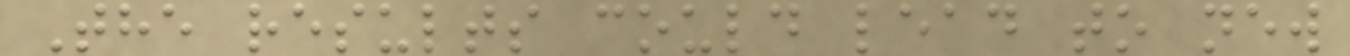The results could lead to new
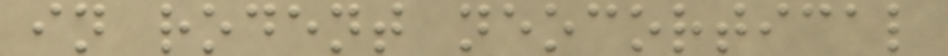in rodent neocortical
